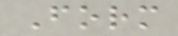Form
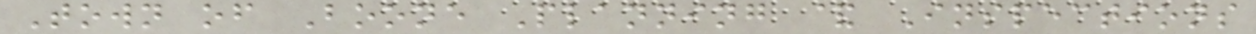Town of Boone Planning & Inspections
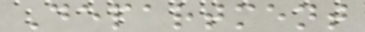Department
